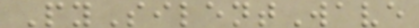PySilentWave
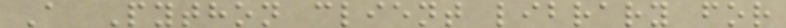A Python client library for
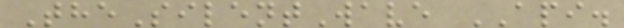TheSilentWave API.
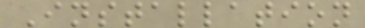Installation
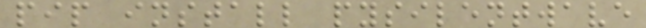pip install pysilentwave
